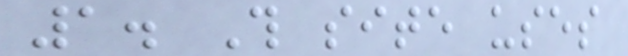1. This site uses
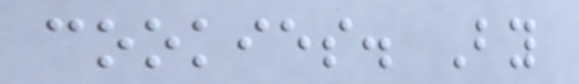cookies. By
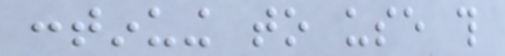continuing to use this
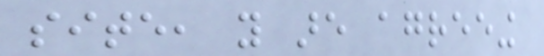site, you are agreeing
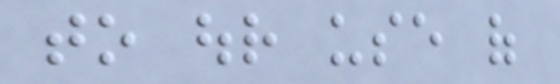to our use of
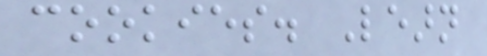cookies. Learn
